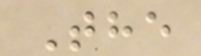The
